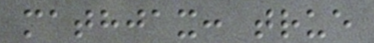mathjax: true
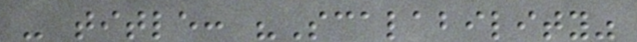- title: "Scalability"
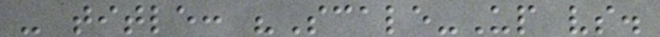- title: "Scale-Up vs.
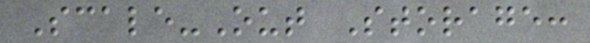Scale-Out Storage:
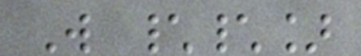W \\]
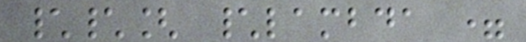\\[ \lambda =
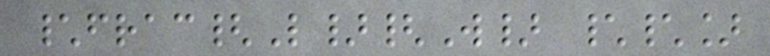\frac{L}{W} \\]
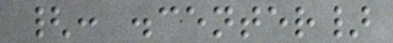{: .center}
